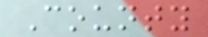County
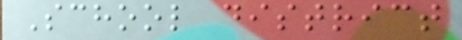School district
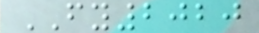FY2020
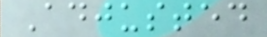Adjusted
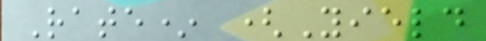Rate* (Yield
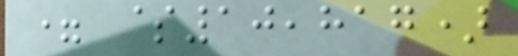= $10,817)
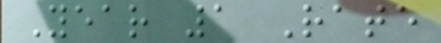Year 1 Rate
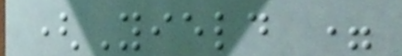(Yield =
